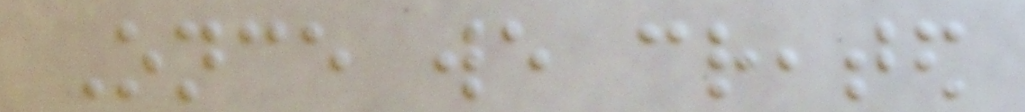Once we created
